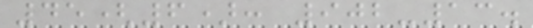45(6): 902-13.
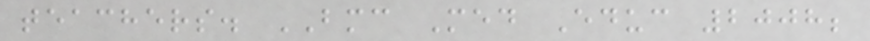teachers. BMC Med Educ 2008;
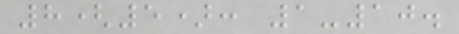8(5): 1-10.
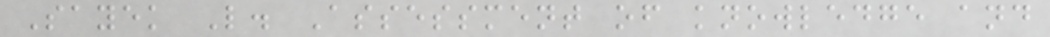Sayek L. Assessment of knowledge and
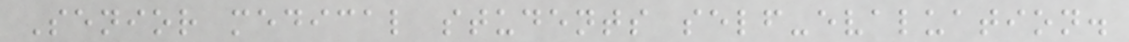Senior medical students self-evaluation.
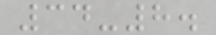34-8.
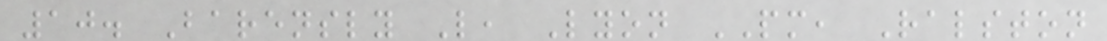10. Barensly L, Lyon PM, Ralston
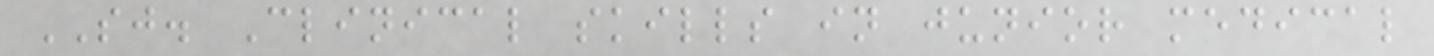SJ. Clinical skills in junior medical
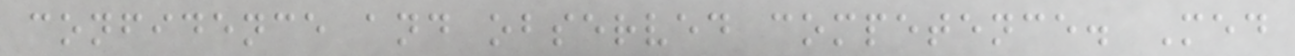confidence and observed competence. Med
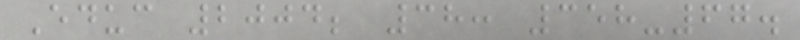Educ 2004; 38: 358-67.
